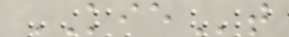KIEt
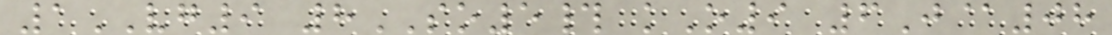1VG9 8SO5# kO9 6J@08
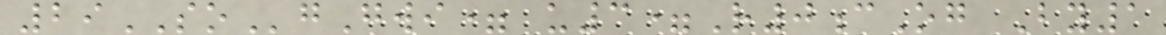29SOgGwi= u3=R0cOg By1
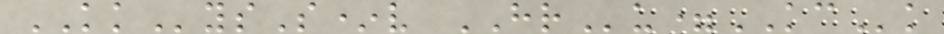KKysS*v HRu=KCk
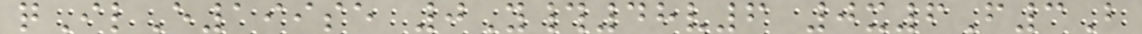qIlE199se 0Y#48v6 0x6F3B
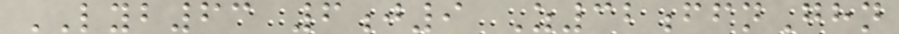LYB63 6j9 Z32ffnGhn
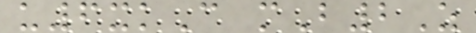u6xkC mB2Z
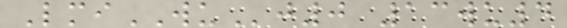LmiWUj0 13wu4
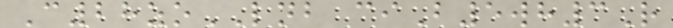C28zoLNB ciB5wh3R
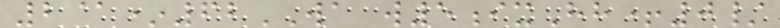2@*62WA w5ixHh+0/
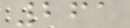261
